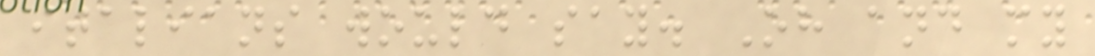italians would say. Oh and my
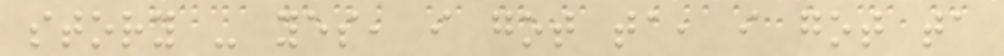story - yes, i got ta, i got ta
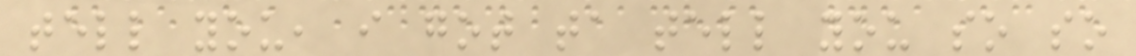tell you, i got ta tell you so so
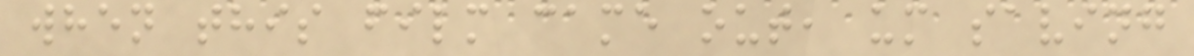when this film came out, um saving
